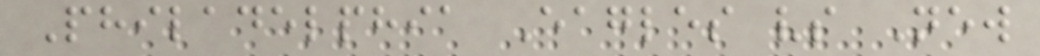Philadelphia Eagles vs New
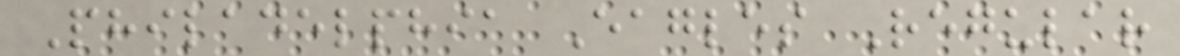Philadelphia Eagles Regular
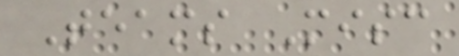Teams Misc
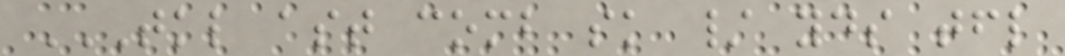TKL AST COMB SK / YDS TFL
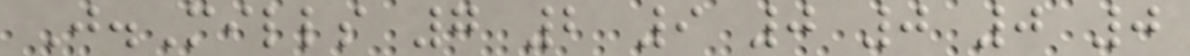J.Mills 7 2 9 0 0 0 0
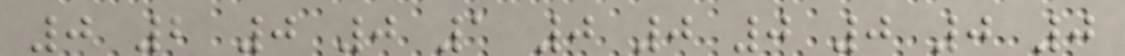0 2 0 0 1 0 0 0 0 0 0
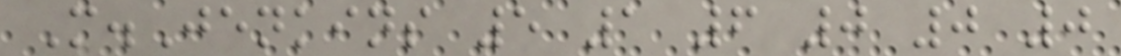M.Jenkins 5 1 6 0 0 0
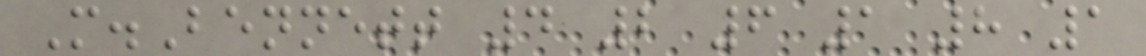M.Bennett 4 2 6 1 8 1
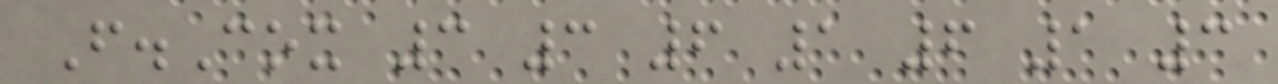F.Cox 3 3 6 1 6 1 3
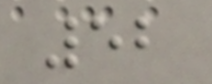52
